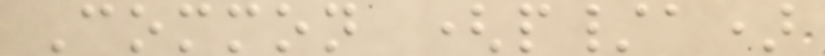Common (p/a)
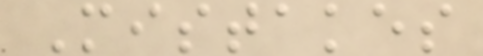Mistakes
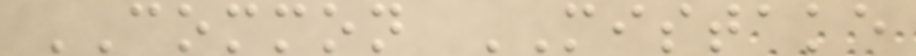COMMON MISTAKE
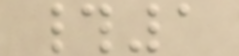#1
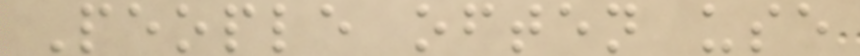People often use
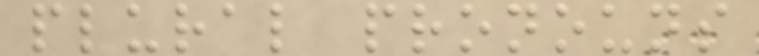plural pronouns
